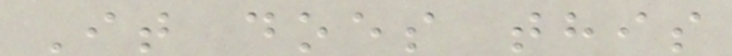It does this
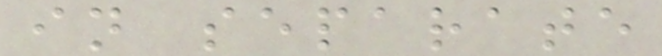in separate
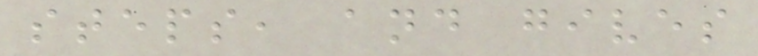steps, and gives
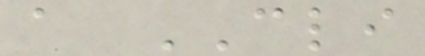a CLI
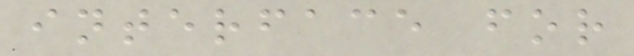interface for
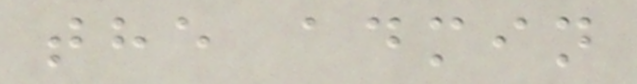the admin
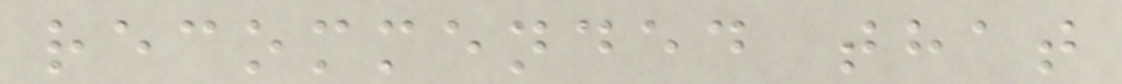recommended that
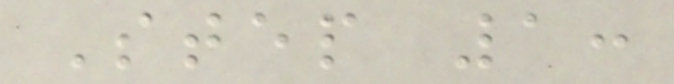Step 1:
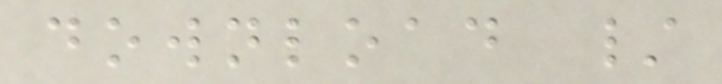download /
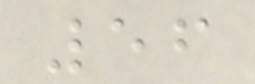56
